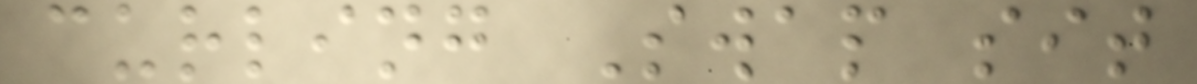curling Swap sit
